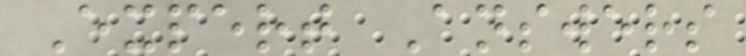Expert Answers
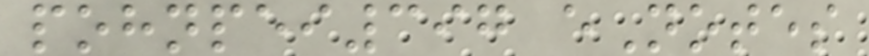pohnpei397 eNotes
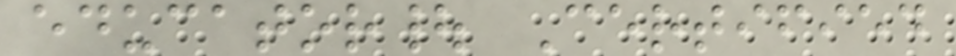educator| Certified
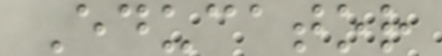Educator
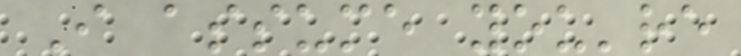I assume you're
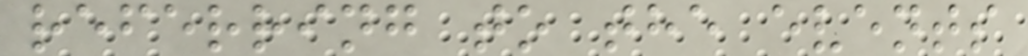referring to the events
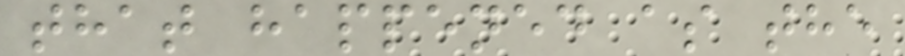that happened as the
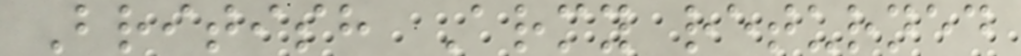British Army returned
